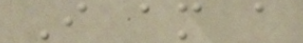I am a
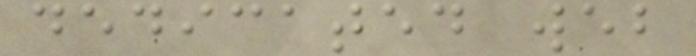dedicated web
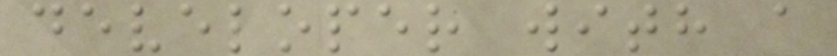developer with a
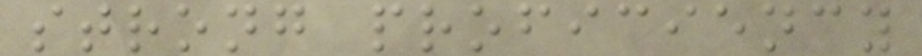strong proficiency
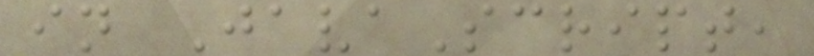in JavaScript,
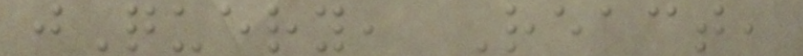jQuery, React,
